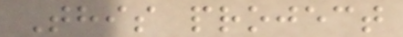This project
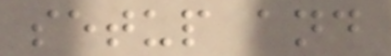setup and
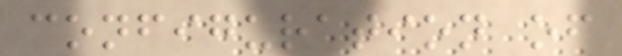configuration of
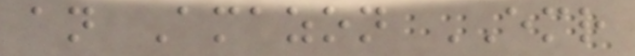an Amazon EMR
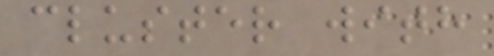cluster with
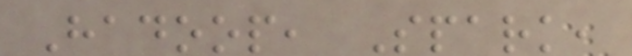Hadoop, Spark,
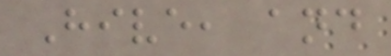Hive, and
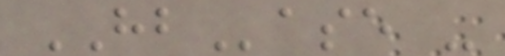HBase -
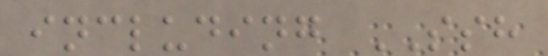including SSH
